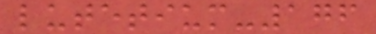lutetium-176
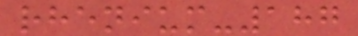rhenium-187
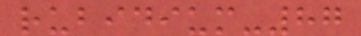rubidium-87
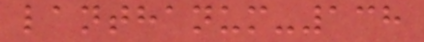lanthanum-138
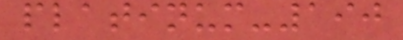platinum-190
